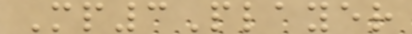Mp3Player
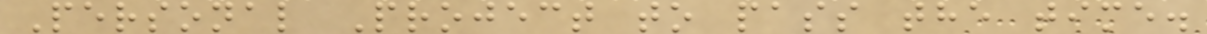Personal Project to pass the time.
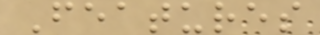Features
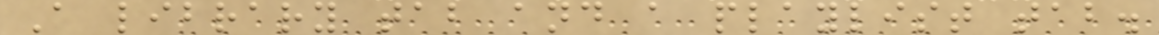A library tab and a playlist tab.
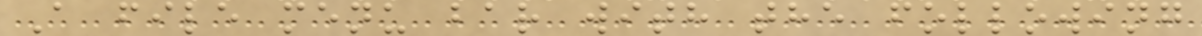A file menu bar with the following
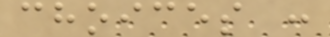choices :
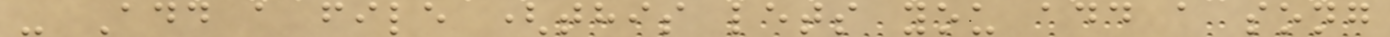- Add a file (this lets you add a song
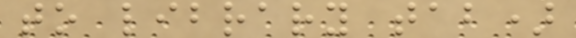to library tab)
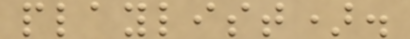playlist).
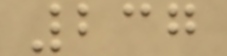237
